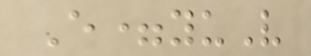E=yuV
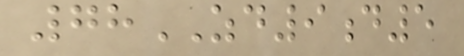78ZD9d5
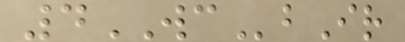4WCbIr
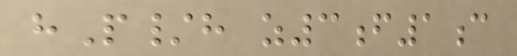hP/h z3f1c
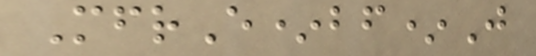MfrE*bf*J
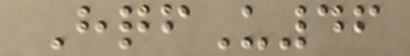HqfU46
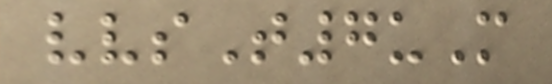vvsT7uM
